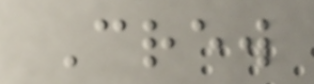Crew
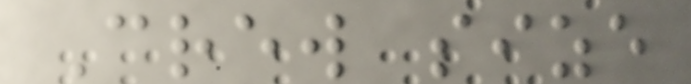Crew size
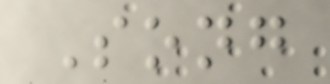Song
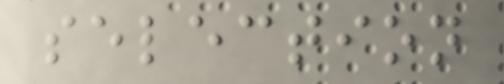selection
